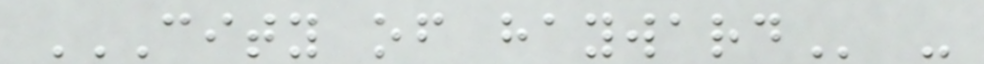CITY OF HAYWARD -
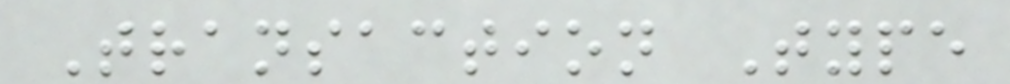Transaction Type
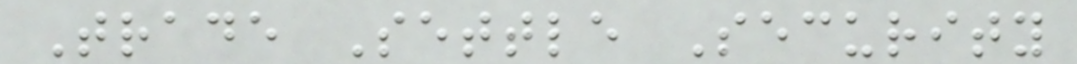Trade Settle Security
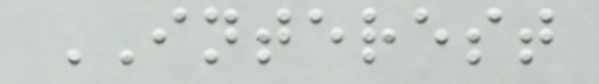INTEREST
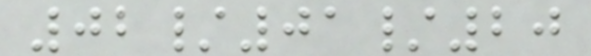02/01/20
